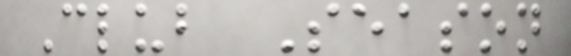Club Season
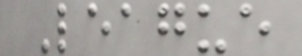League
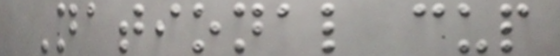National cup
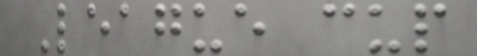League cup
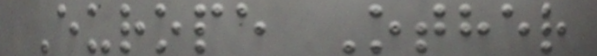Europe Other
